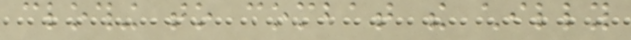clothing to combat the chilly
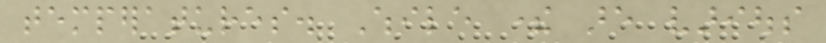temperatures. While there are various
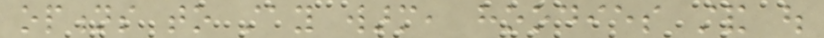options to stay warm, hoodies stand out
